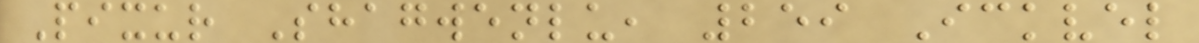Pixur Shagwenlu, 259 Ickvel
